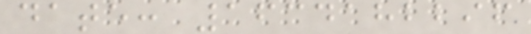date: 1634182296
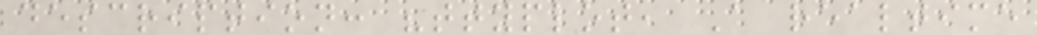description: "ttyplot, A realtime
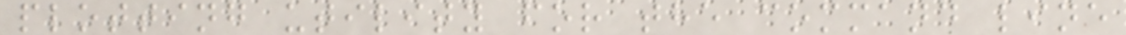plotting utility for the command line
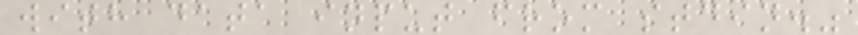with data input from stdin."
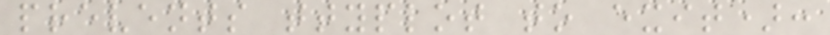prevents ttyplot to exit):
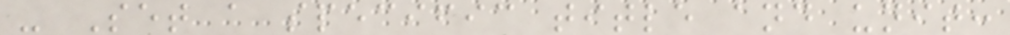- Set a specific title and unit:
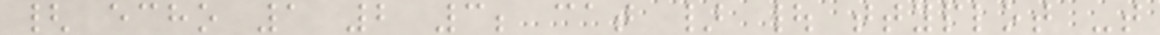{ echo 1 2 3; cat } | ttyplot -t
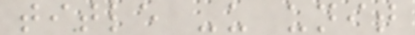title -u unit
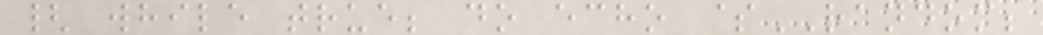{ while true; do echo $RANDOM;
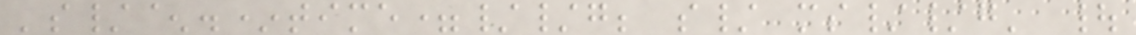's/^.*time=//g; s/ ms//g' |
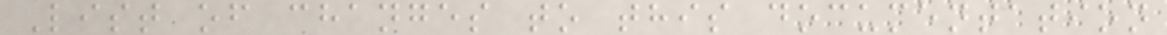List of changes to this documentation
